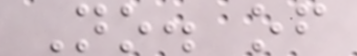No. of
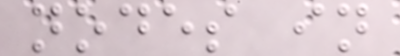nodes in
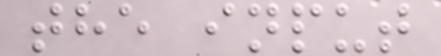the input
